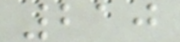210
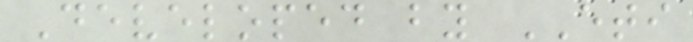Developed by ETI
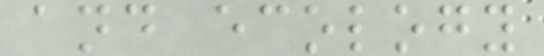and ecology
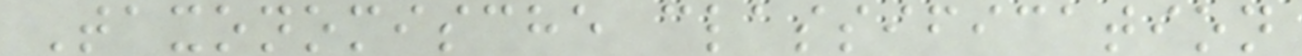Taxonomische classification
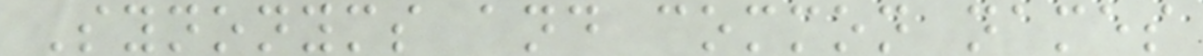Synonyms and common names
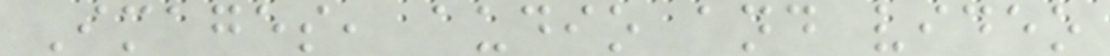Images, audio and video
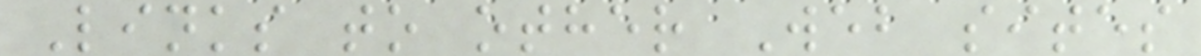Links to other Web sites
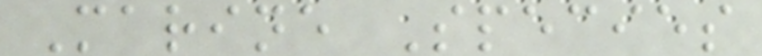Marine Species
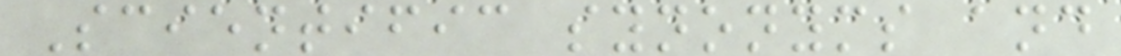Scientific synonyms and
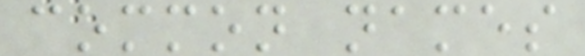common names
